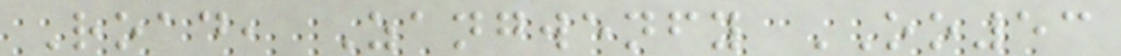Road, Zangwenfy OO53
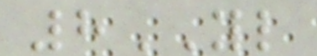8YL
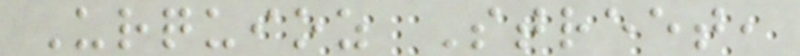Urquioz Street,
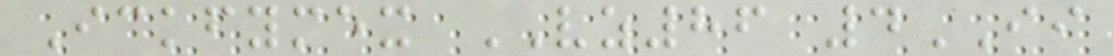Ickfymex VZ86 4II
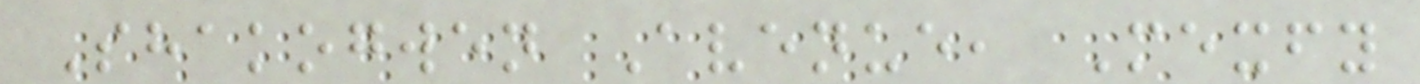Shakogwen Avenue, Mexfy
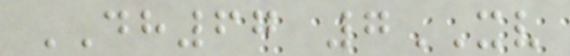DH67 7XV
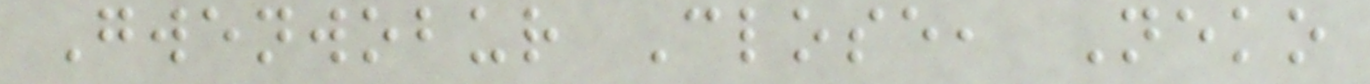Gwenwobur Close, Neko
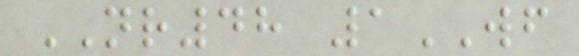NR48 1WF
